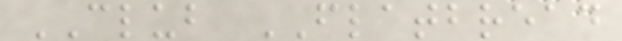CLUB FLATBREAD
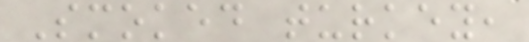Smoked turkey,
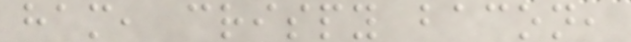ham, crispy bacon,
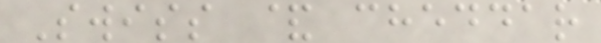Swiss & cheddar
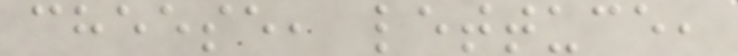cheese, lettuce,
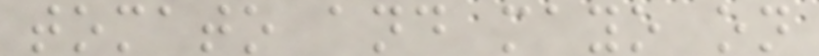tomato and mayo on
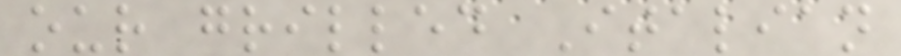our grilled Italian
